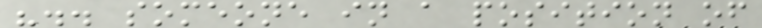".. someone in a position of
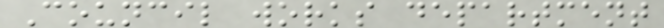Council works department
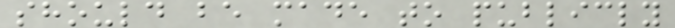should be made to publicly
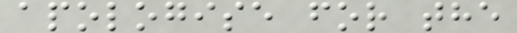apologise for the
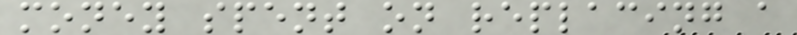money spent on replacing a
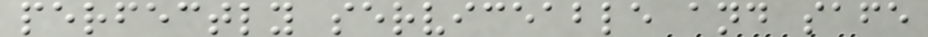perfectly serviceable and safe
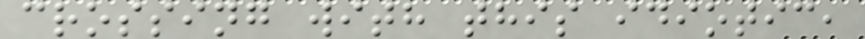crossing with this idiotic,
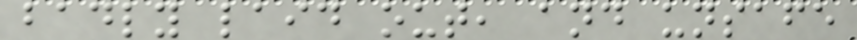badly laid out, and unsafe
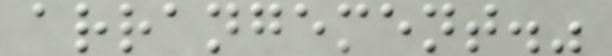arrangement."
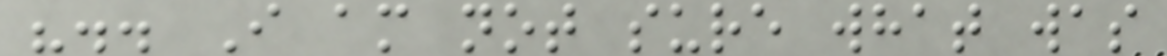".. I am not sure what was
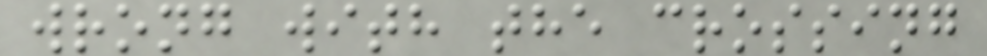wrong with the crossing
